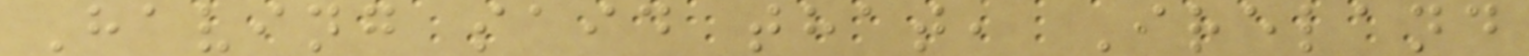Having said that, Ireland
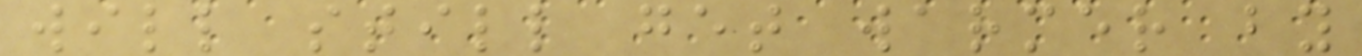will still get warmer by
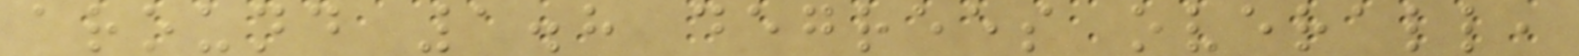around 1.8 degrees overall,
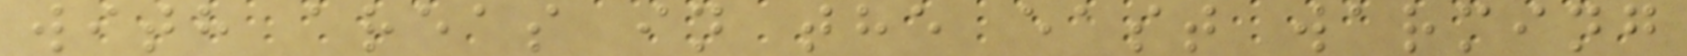with areas in the east warming
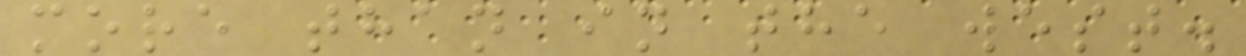more than in the west.
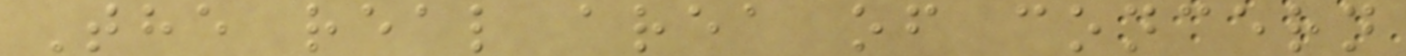The real area of concern
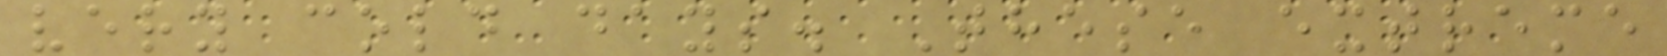very cold days. These extreme
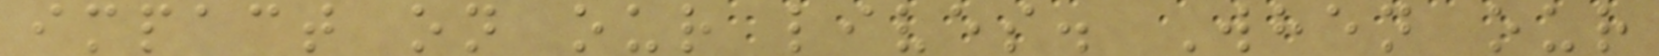impact on our lives. When our
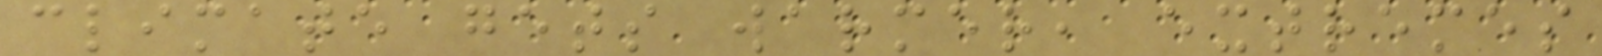climate gets warmer, extremes
